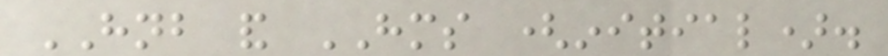HNB and HMS (initial).
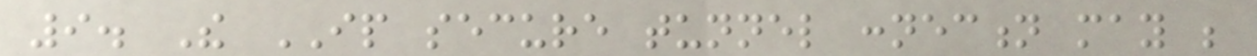9. The IP secure tunnel connection may be
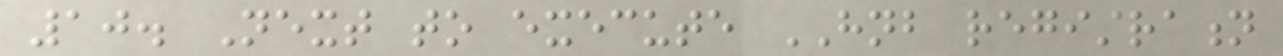10. Next to execute HNB registration
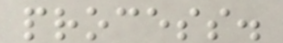process.
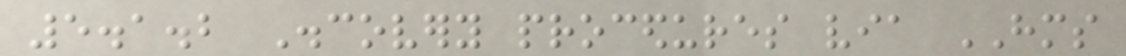5.1.2 Discovery procedures via HMS
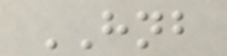HNB
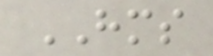HMS
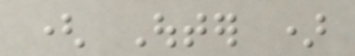( Outer )
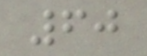60
